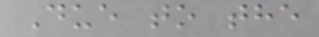Due to the
